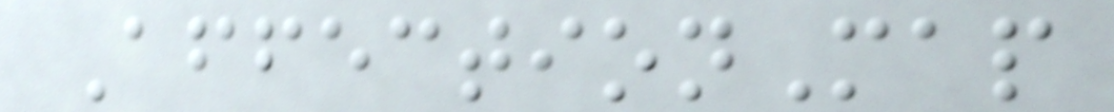AffectionMap
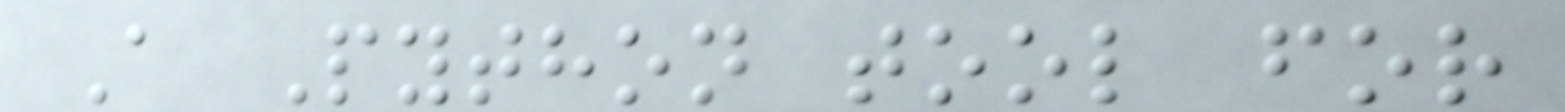A Python tool for
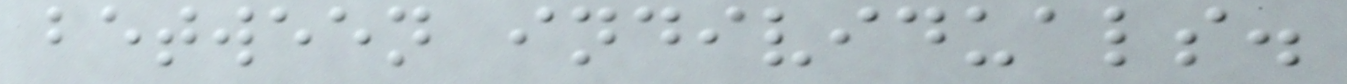between individuals.
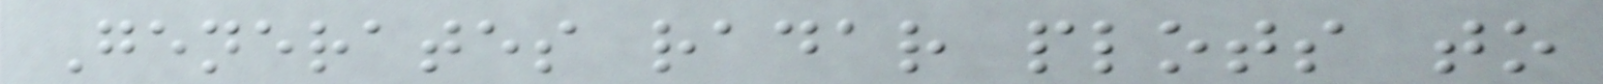Generates radar plots to
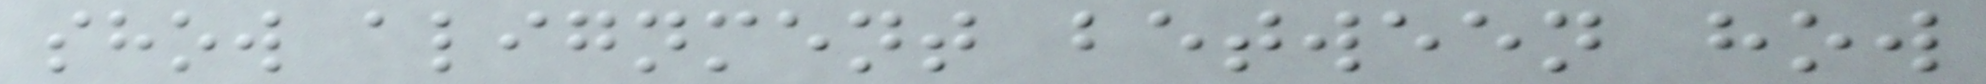show alignment between how
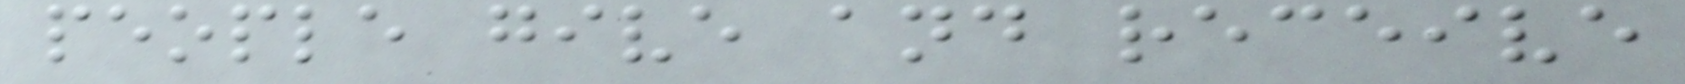people give and receive
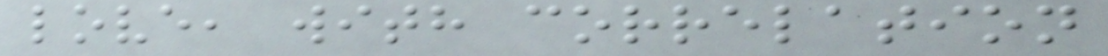love, with correlation
